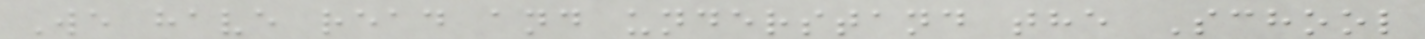We have read and understand the School
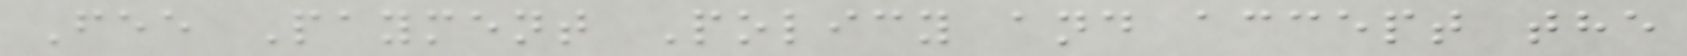Fee Payment Policy and accept the
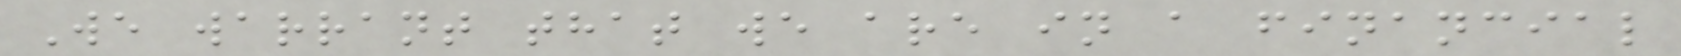We warrant that we are in a financial
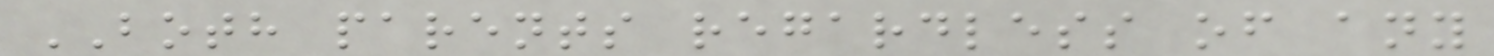BOTH parents regardless of any
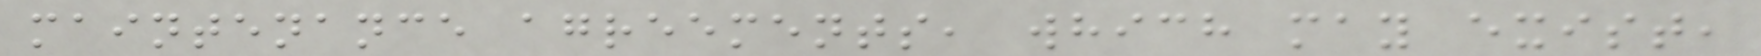maintenance agreements, which may exist,
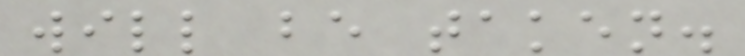will be taken.
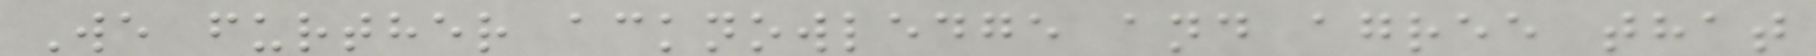We further acknowledge and agree that
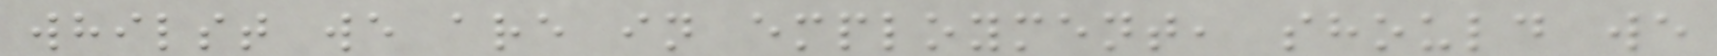whilst we are in employment, should we
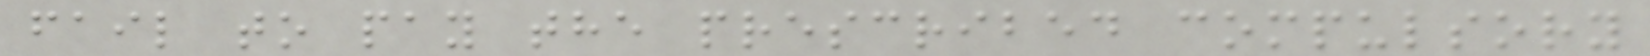fail to pay the prescribed compulsory
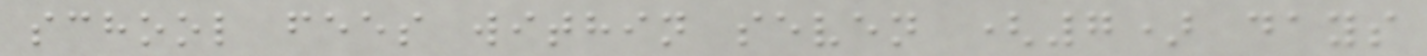school fees within seven (7) days
